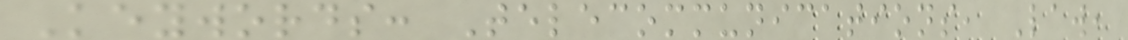Keywords: Telecommunications, Law,
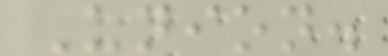Union.
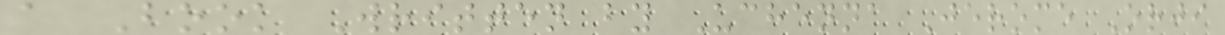a Book Written by Uchenna Jerome Orji
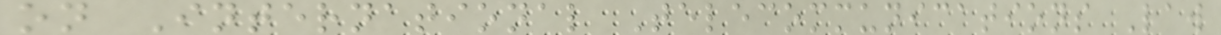on International Telecommunications Law
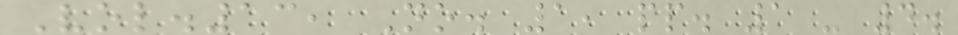Vol.13, No. 1, pp. 1 - 4.
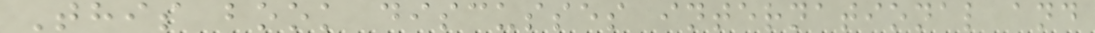This book discusses international and
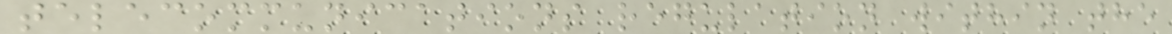telecommunications regulation within the
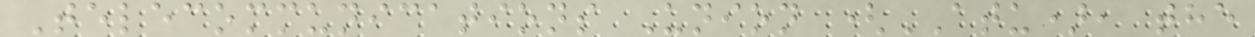Telecommunications Union (ATU), the
